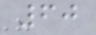60
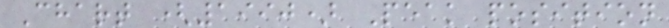Chart (1990) Peak position
